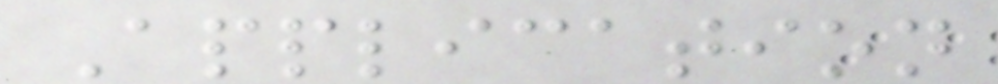Application
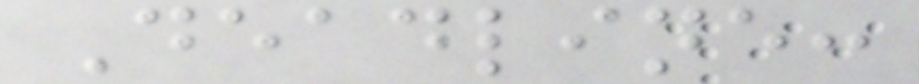Deadline:
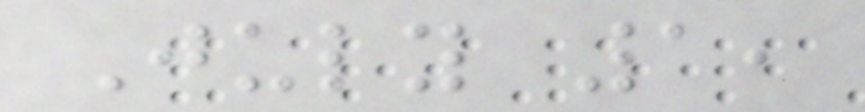July 1,
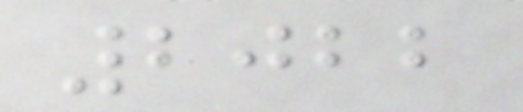2022
